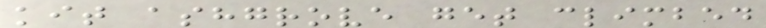kit ashgrove get climbed
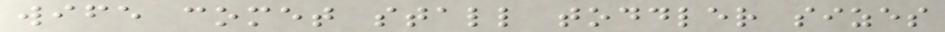wife comet stall toddler sizes
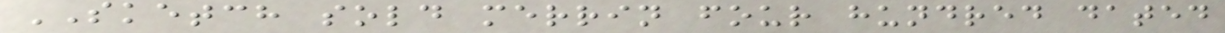SKETCH sold merrin four hundred dated
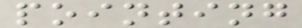pointing
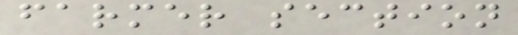farmer section
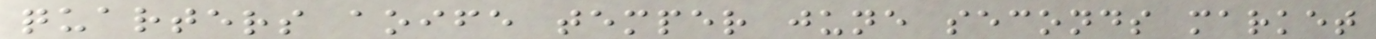quarters aoife temper june seconds market
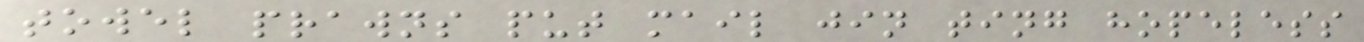towel prawns put mail jin ting hopeless
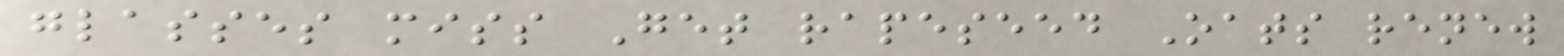glasses miss Get rapeseed Oats renew
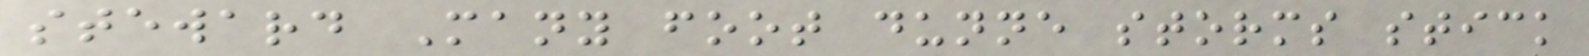steward Many foot dunne storms stick
